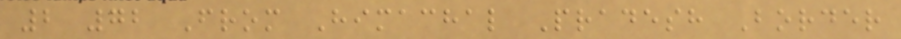2 72 From Himachal Pradesh Border
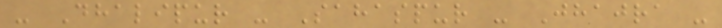- Dhalipur - Sahaspur - Jhajra -
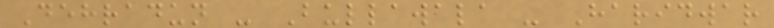Dehradun - Bullawala - Haridwar
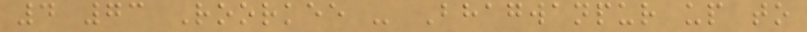4 73 Roorkee - Bhagwanpur up to
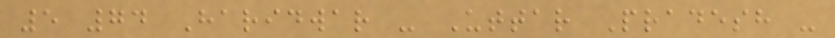5 74 Haridwar - Uttar Pradesh -
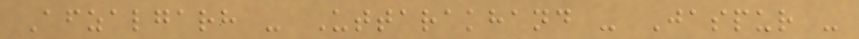Afzalgarh - Uttarakhand - Jaspur -
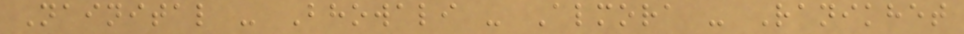Nainital - Bhowali - Almora - Ranikhet
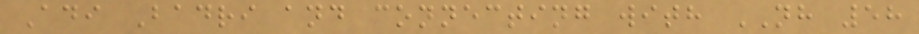Adi Badri and connecting with NH 58
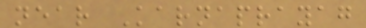near Karnaprayag
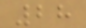28
